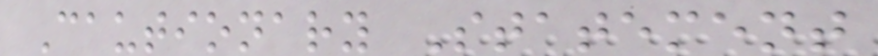Cautionary Statement
